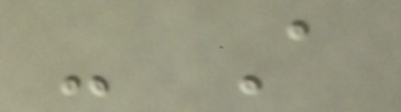- A
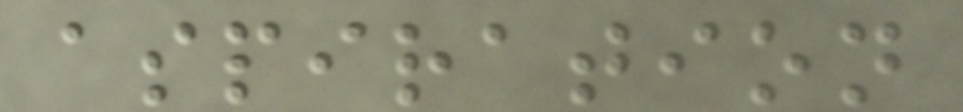aspiration
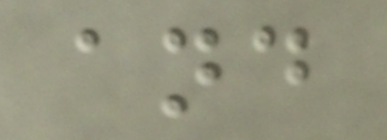and
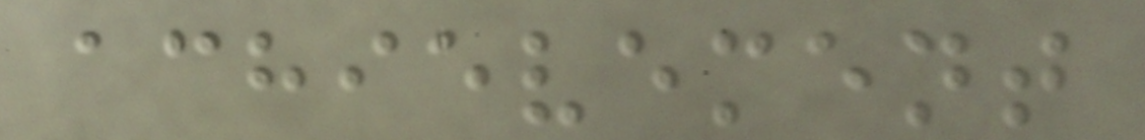achievement
